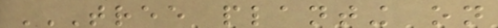TREE PLANTING ON
